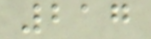217
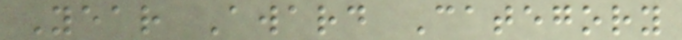Year Award Category
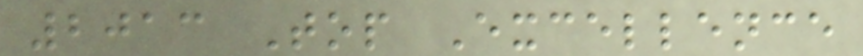2013 Top Excellence
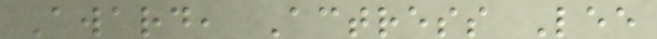Award, Actress Lee
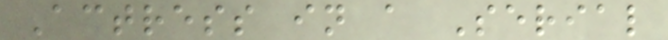Actress in a Serial
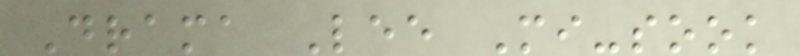Drama Lee Mi-sook
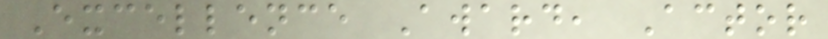Excellence Award, Actor
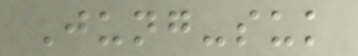Jung-suk
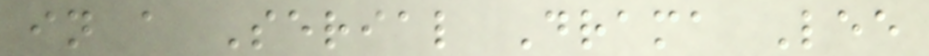in a Serial Drama Lee
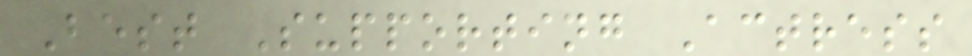Best Supporting Actress
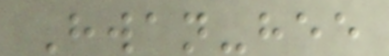Hwan-hee
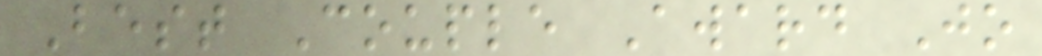Best Couple Award Jo
